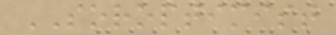SOROPTIMIST
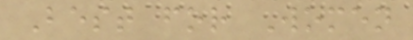Best for Women
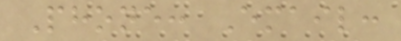Phone: Email:
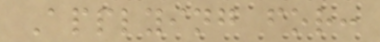Applying for:
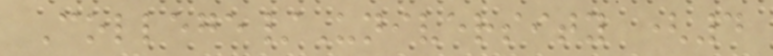College/University (4
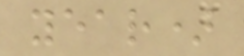year)
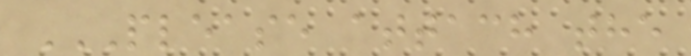PLEASE ATTACH THE
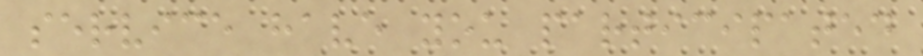service have you participated
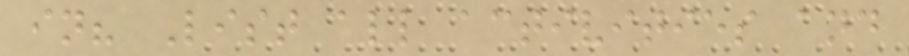in? List all activities and
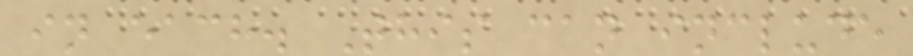in each. This can include
